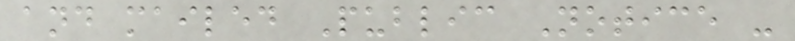and mailed Public Notice -
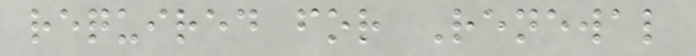required for Renewal
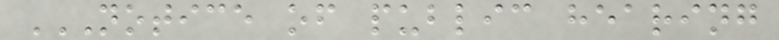NOTICE OF PUBLIC HEARING
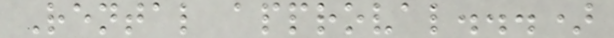Rental approval...)
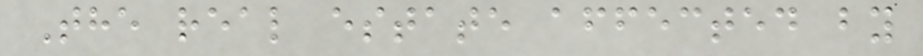The real estate affected by
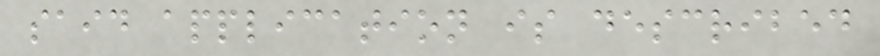said application is described
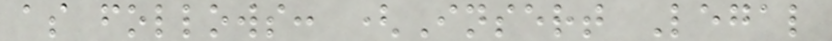as follows: (Insert Legal
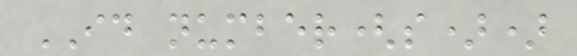ID number(s))
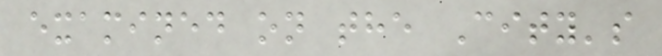examined on the City's
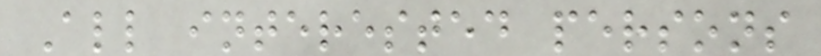All interested persons
